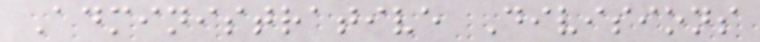Administrative Divisions
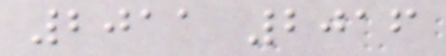2011 2016
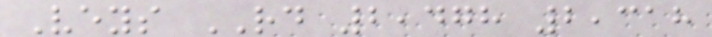Veys RD 2,478 2,318
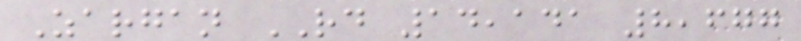Zargan RD 14,141 8,677
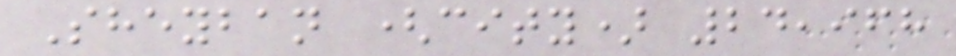Sheyban (city) 24,968
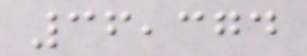36,374
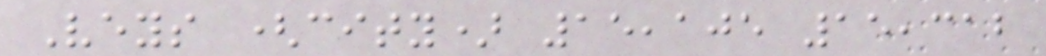Veys (city) 15,105 15,312
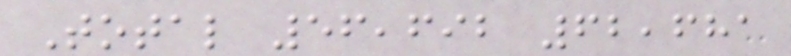Total 56,692 62,681
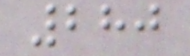280
